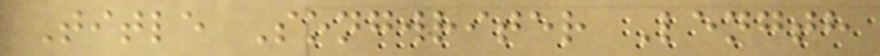Title Songwriter Length
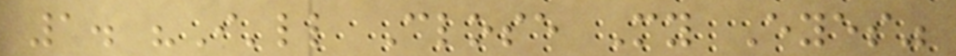1. "I'll Close My Eyes"
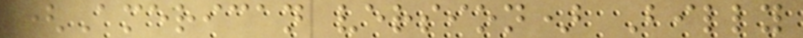(American version) Billy
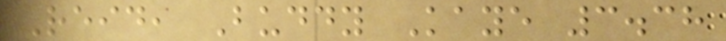Reid, Buddy Kaye 3.38
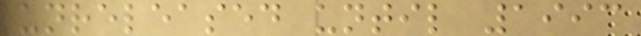unreleased until 1993
